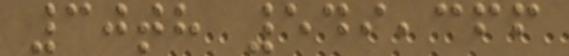30th 549,366
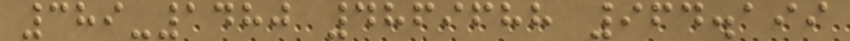389-1480 4869688 964.199
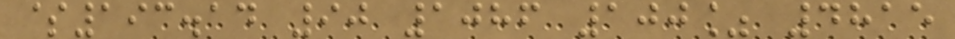$193.14 90 1086 100% 4815
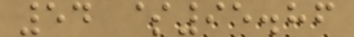54 $95.86
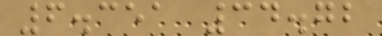6.351 34.72
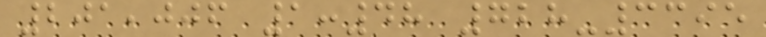201,006 1:48 728-3395
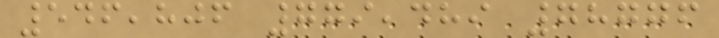546,806 779,489 78776
